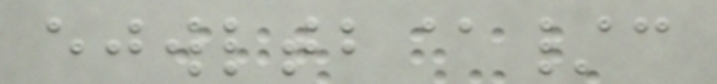ejwltb@/c
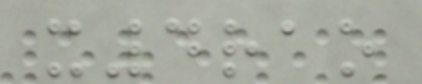x4rao
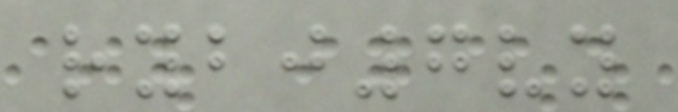rybj7vy
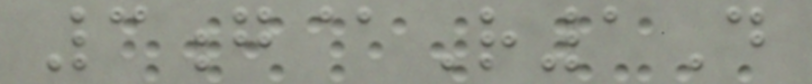3g@R1D
